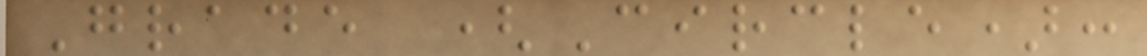Grade (Circle):
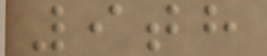9th
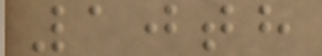10th
